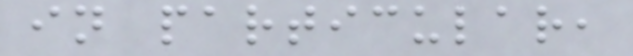in particular,
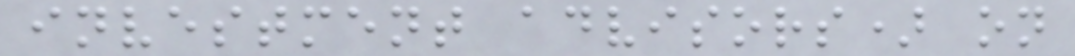investment advisors) on
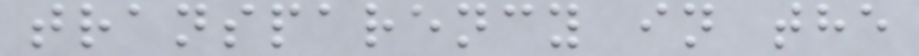transparency in the
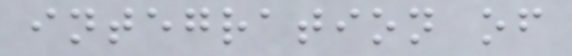integration of
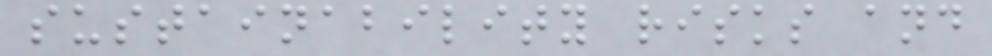sustainability risks and
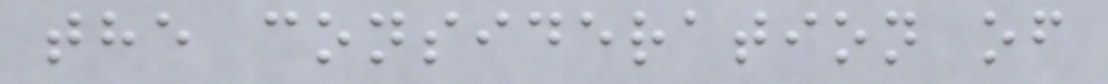the consideration of
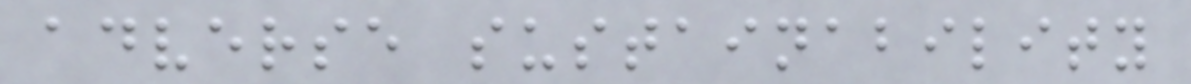adverse sustainability
